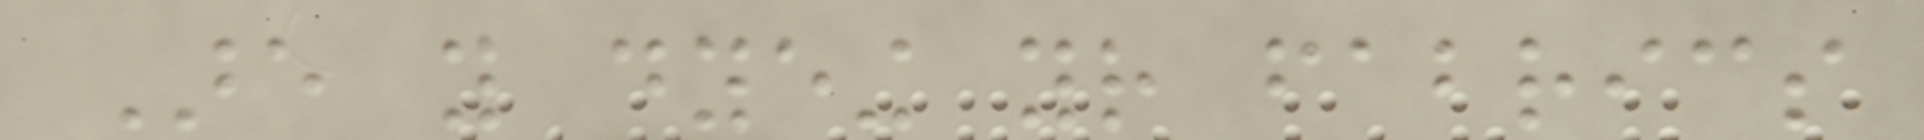Are you dyeing your fabrics
